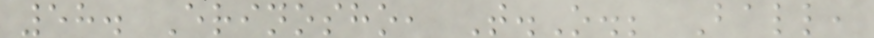58. Erinosho, T.O.; Ball,
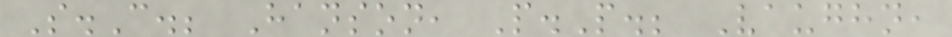S.C.; Hanson, P.P.; Vaughn,
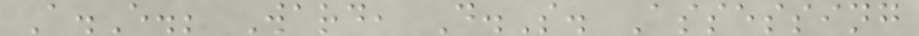A.E.; Ward, D.S. Assessing
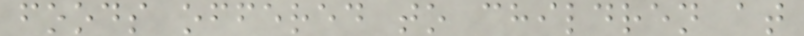foods offered to children at
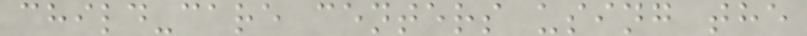child-care centers using the
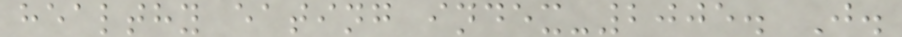healthy eating index-2005. J.
